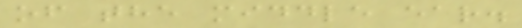of the middle ear.
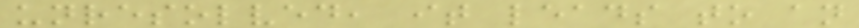unresolved, it leads to an
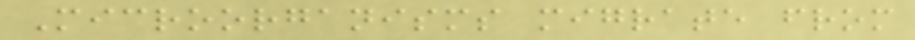Microorganisms migrate from
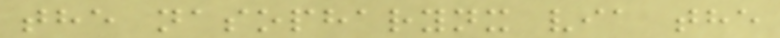the nasopharynx via the
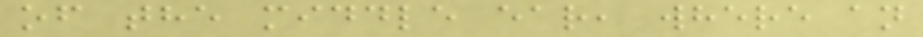of the middle ear, where an
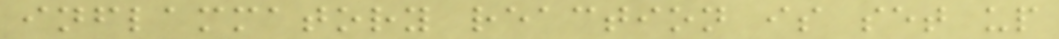inflammatory reaction is set up
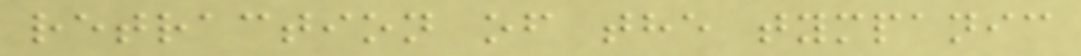retraction of the tympanic
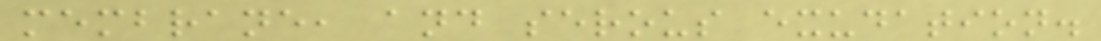membrane, and serous exudation.
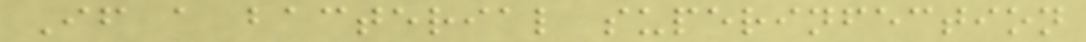If a bacterial superinfection
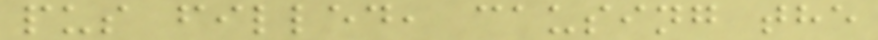pus filled, causing the
